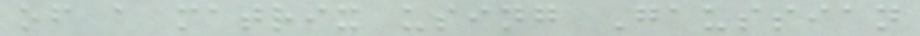of a matrix using Gaussian
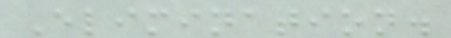Elimination.
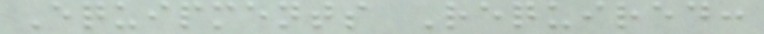Equipments Required:
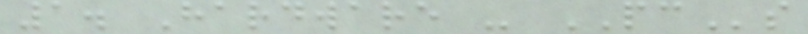1. Hardware - PCs
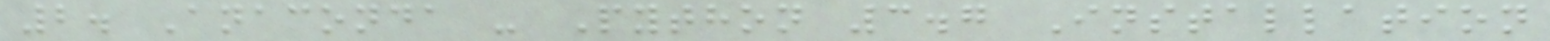2. Anaconda - Python 3.7 Installation
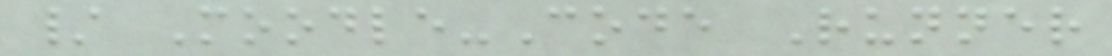/ Moodle-Code Runner
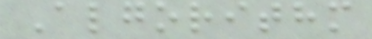Algorithm
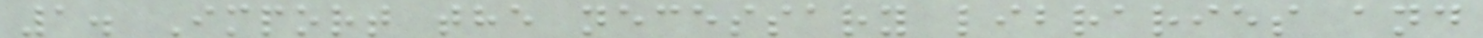1. Import the necessary libraries and
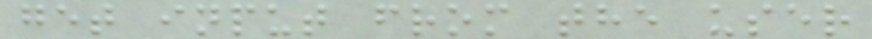get input from the user
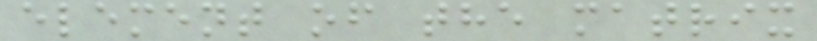element of the matrix
